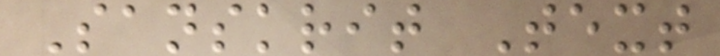Sanskrit Text
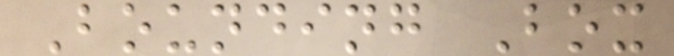Bounding Box
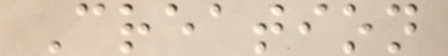Creation
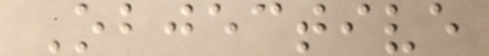Objective
